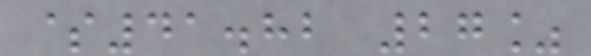$41.82 27%
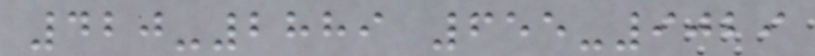420-2889 655-9029
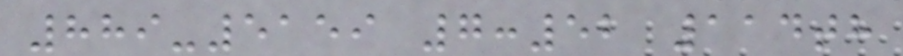889-5159 7:52 114th
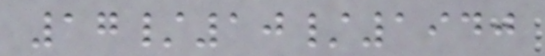17/10/1940
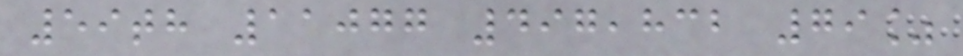59th 11077 497,832 79%
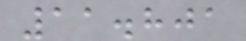11.801
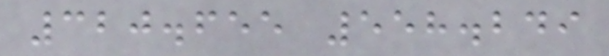320.655 558.249
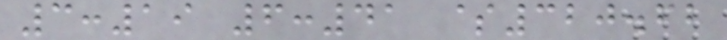3:19 6:41 $320.62
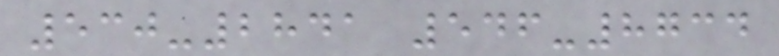530-2841 546-8734
